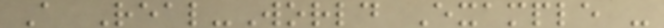A Real-World Example -
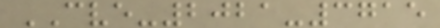CVE-2021-3715
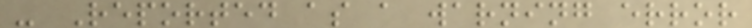- Reported as a warning error
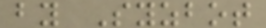by Syzbot
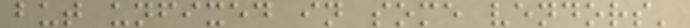but unfixed in some vendors'
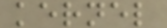kernel
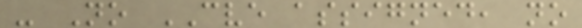- No CVE assigned, no
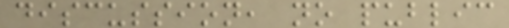discussion, no public
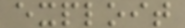exploit
